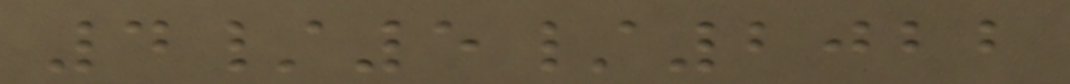4/5/2022
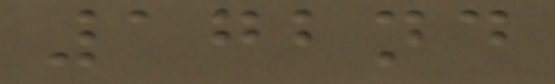172nd
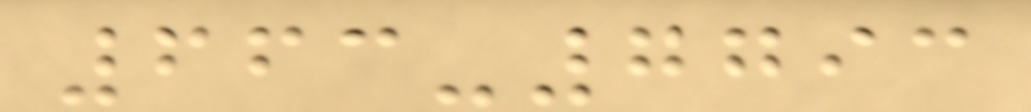663-7793
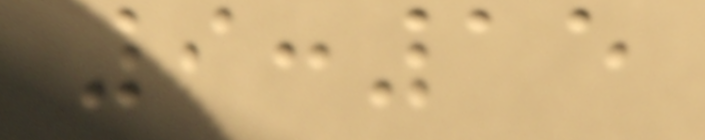9:15
